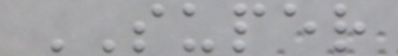SUPER
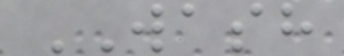WASH
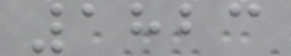1823
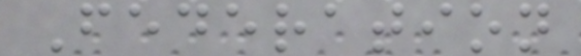Federation
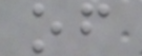of
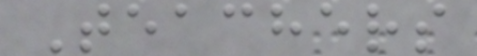Teachers
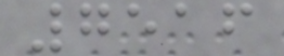7516
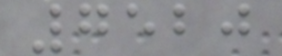7520
